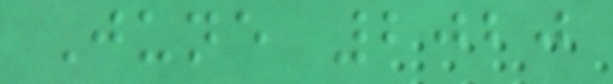June 2020
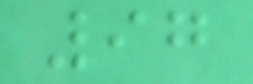97
